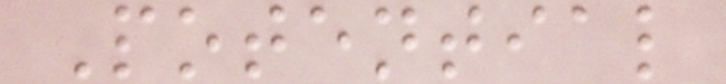Potential
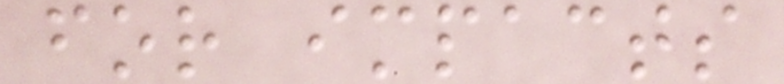for impacts
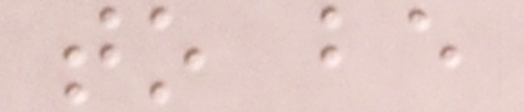to be
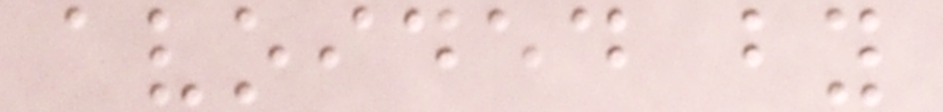avoided by
